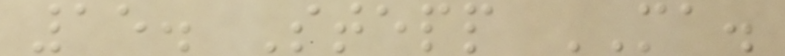15. Stepp MA.
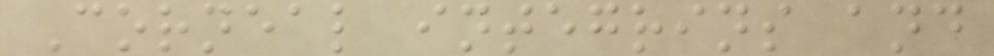Corneal integrins and
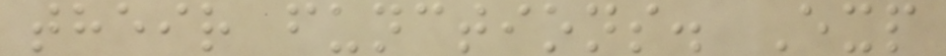their functions. Exp
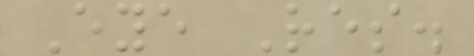Eye Res.
